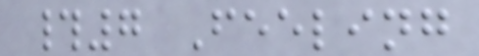#7 Feeling
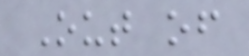Out of
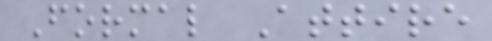Formal Attire
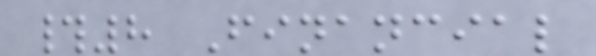#8 Financial
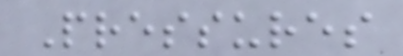Pressures
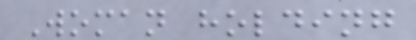Woman holding
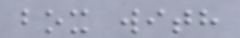box with
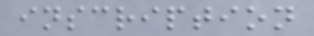inscription
